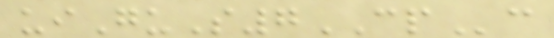uiGuS7CPc
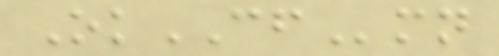OkCFmn
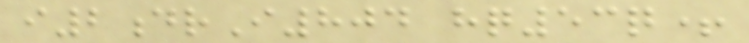i2drI804 hq53q+
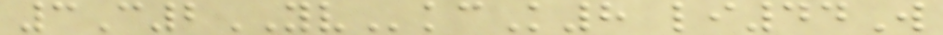3C2YVkcK8 li44W
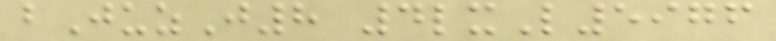bJuzJ8 4lxL5976
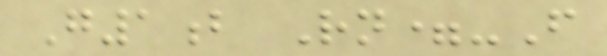G1b Rn=-F
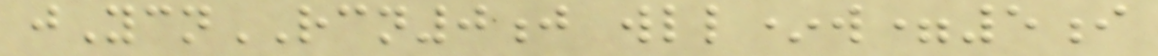jYcnRCN0j wll*w=5i
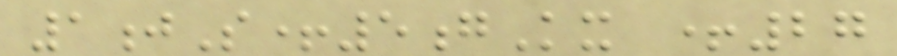1jS+5gKx +27
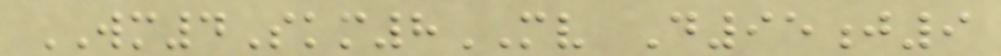WM4Skm8MV D95j9
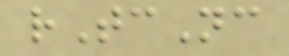rTcNc
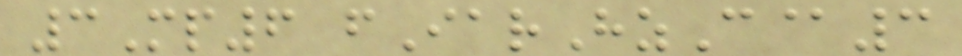3Mp6 fIarHzC@3
